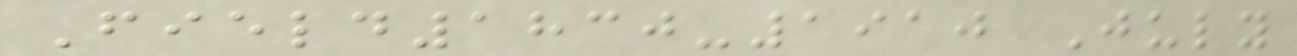Field1830-1910 July
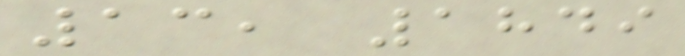13, 1849
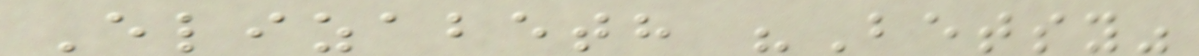Elizabeth "Betsy"
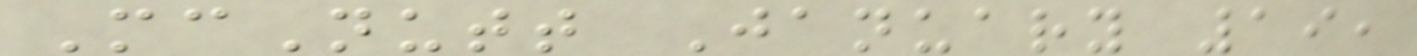McNutt January 19,
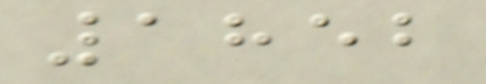1852
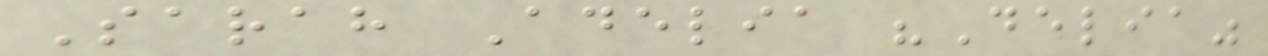Sarah Adelia "Delia"
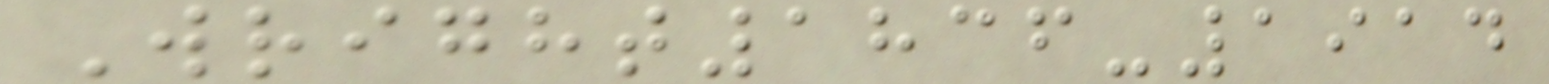Wright1836-1914
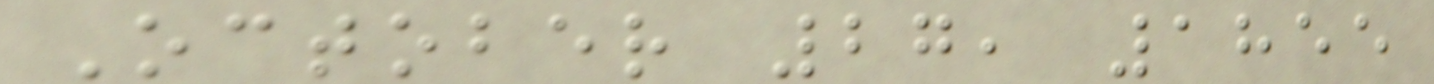October 27, 1855
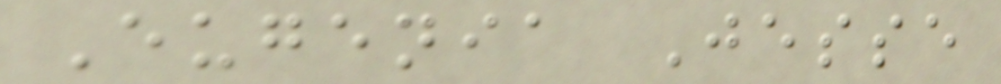Eugenia Jesse
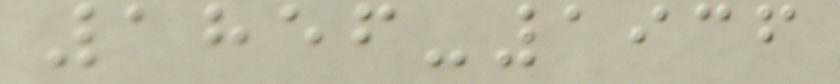1856-1936
